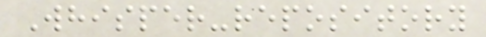Whisper-repository
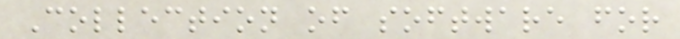Collection of software for
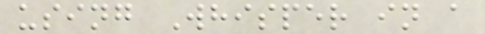using Whisper in a
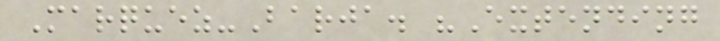Marquez-Barja. "Extending
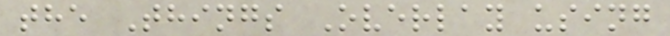the Things Overlay using
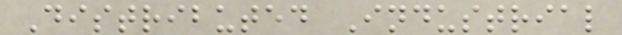Distributed Industrial
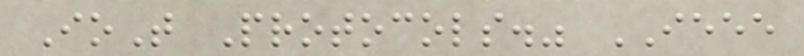IoT Protocols." IEEE
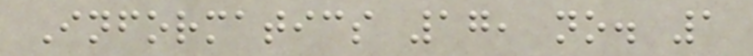Informatics 17, no. 1
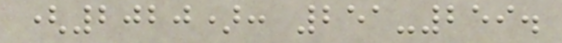(2020): 251-259.
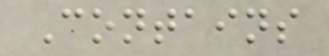Contains
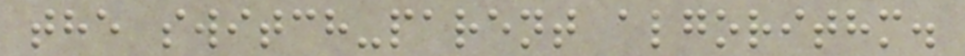the switch-parent algorithm.
